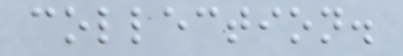collection.
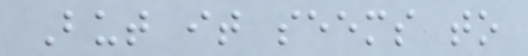But it seems to
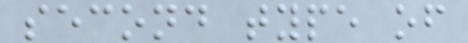second type of
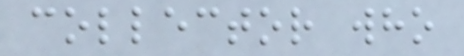collector who
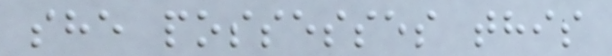she possesses this
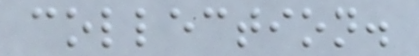collection.
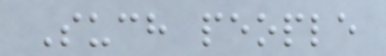Such people
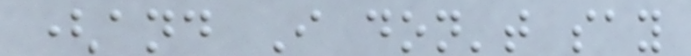(and I don't say
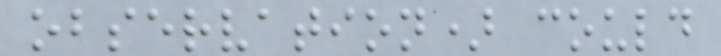observation) could
